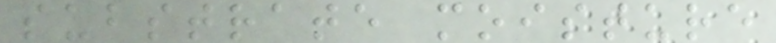substrate moisture
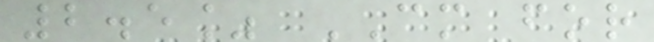2.5% CM for
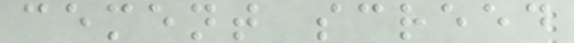cement screed
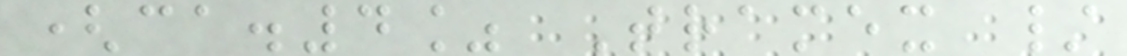(ca.4% Tramex /
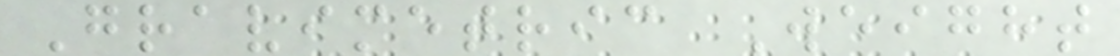Gravimetric Weight
